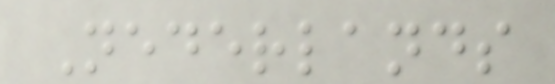Nederlands
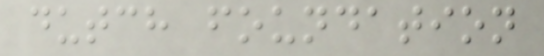dutch foundation
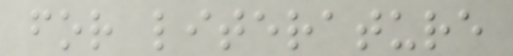for literature
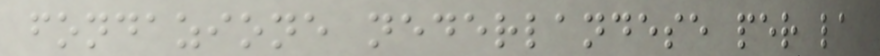fondazione nederlandese per la
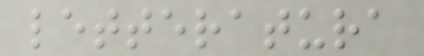letteratura
